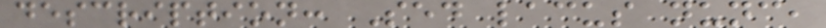description: Sed lacus nunc,
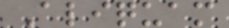Aliquam
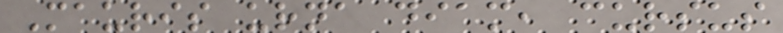Mauris urna diam, cursus
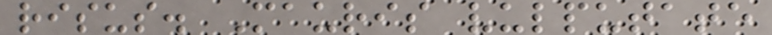risus. Mauris vulputate
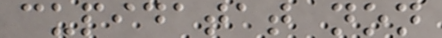cupidatat non
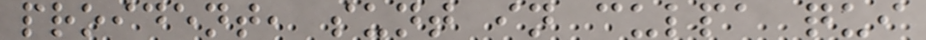proident, sunt in culpa qui
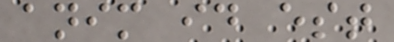anim id est
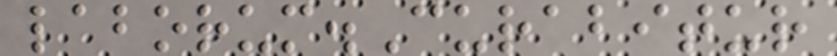laborum.Curabitur
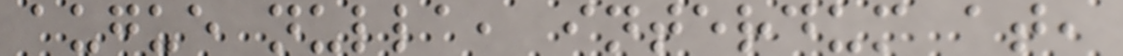augue nulla, interdum at,
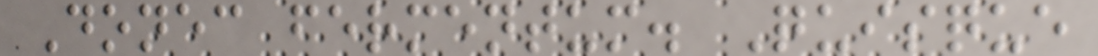Donec fermentum. Quisque
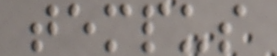tempus
